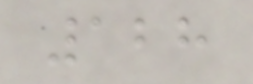128
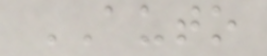AUTO
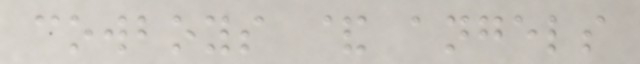cowboys & angels
